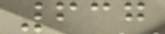637
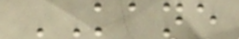KANE
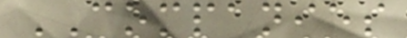COMPANIES
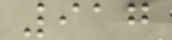917
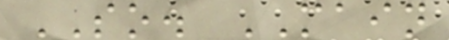SO. MAIN
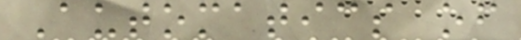Automatics of
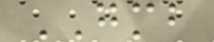GMB
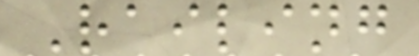Railing
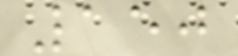150
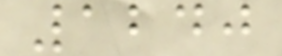1240
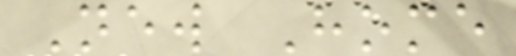New Home
